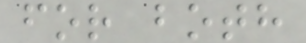for both
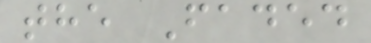the Faded
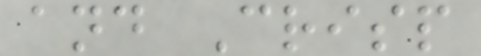and Crisp
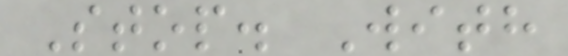Stop. With
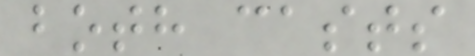both casts
